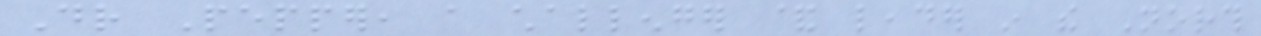Dr Pepper, a challenger & leader in the North
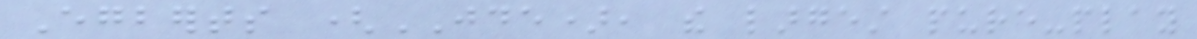Egberts (JDE), the largest pure-play
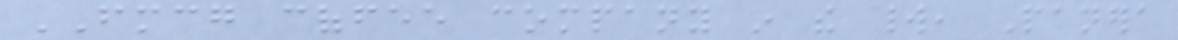FMCG coffee company in the world, Panera
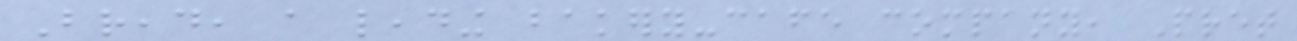Bread, a leading bakery-cafe company, Pret
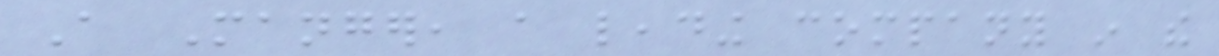A Manger, a leading company in the
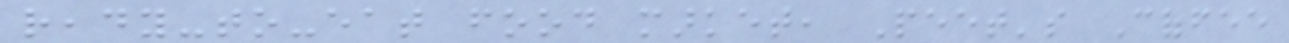ready-to-eat food market, Peet's Coffee
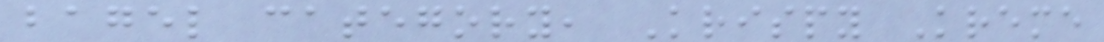bagel category, Krispy Kreme
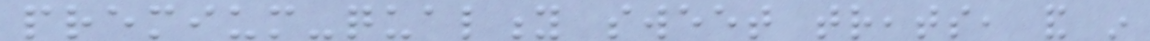premium-quality sweet treats, and in
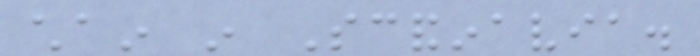chain in Scandinavia.
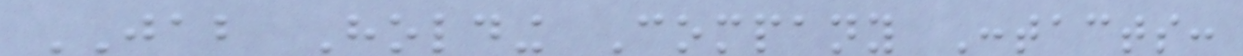JAB Holding Company Contacts:
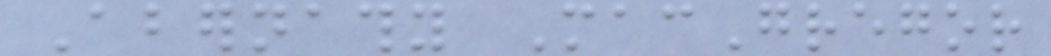Abernathy MacGregor
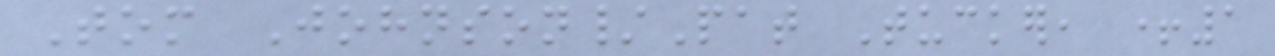Tom Johnson/Pat Tucker, +1
